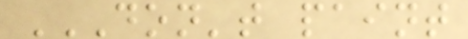DON'T PAINT
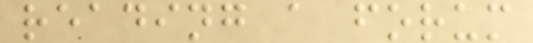reading a forum
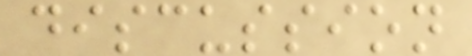discussion
